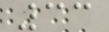33
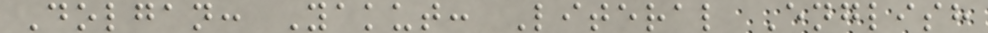Dolgan: Yakut: Literal English
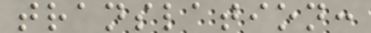translation:
